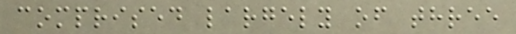comprised largely of three
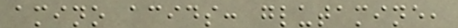amino acids: glutamine,
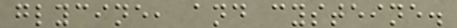glycine, and cysteine.
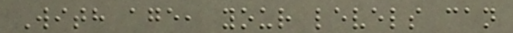With age, your levels can
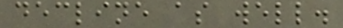decline as well.
